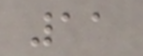11
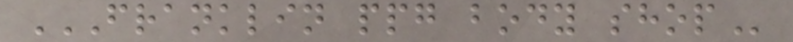FRANKLIN PPG BODY SHOP
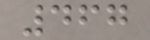467
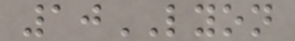10LYON
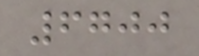6700
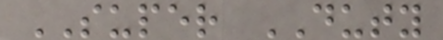SUPER DUTY
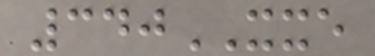340XXE
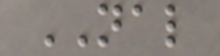NAL
